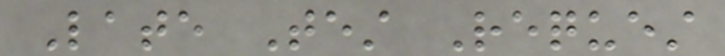Late Test Request
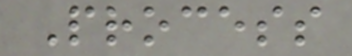Process
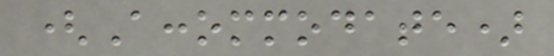(Accommodate)
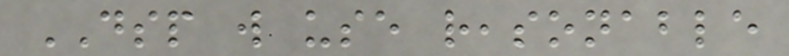DSP will use reasonable
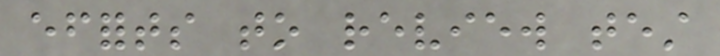efforts to review test
